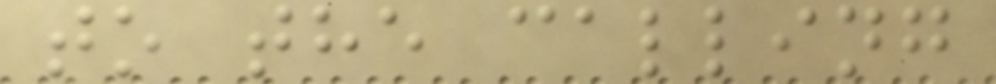to the calling
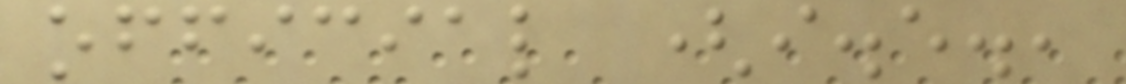official (i.e.,
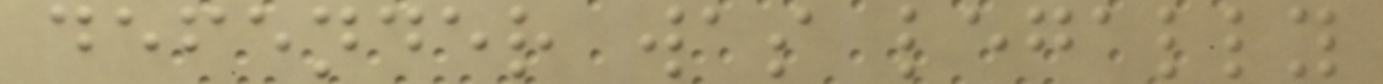defender was legally
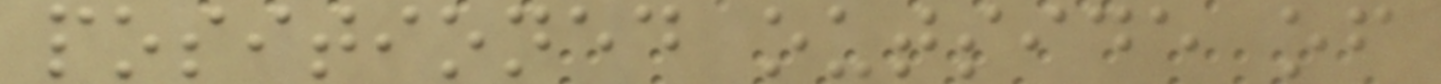positioned outside of
